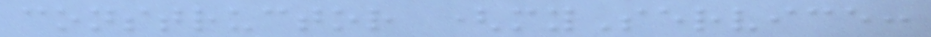constructor (myService:
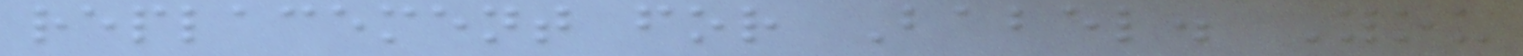replacement for Babel. You
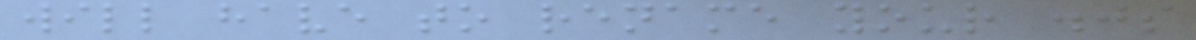will have to rename your .js
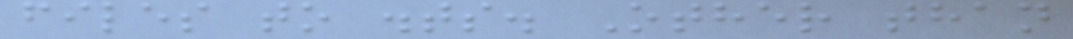files to .ts. Other than
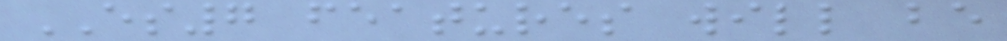ES7 features will be
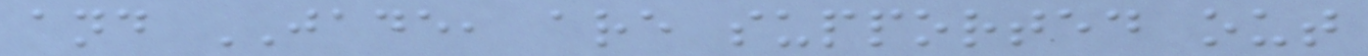and JADE, are supported out
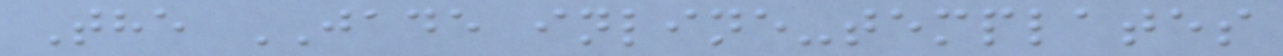The JADE inline-templates
